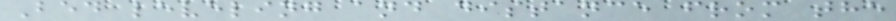Bed leveling and distance from the
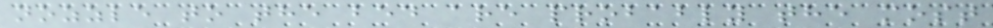nozzle to the bed are probably the most
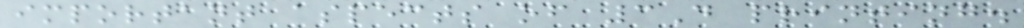important aspects of 3D printing.
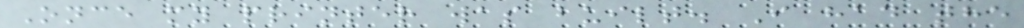Once my printer was built. I had the
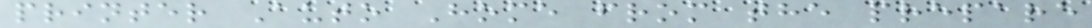printer Auto Home from the prepare
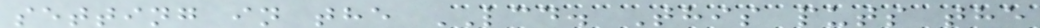setting in the LCD. This puts the
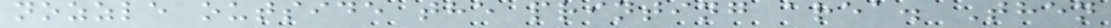nozzle outside the printing area. Then
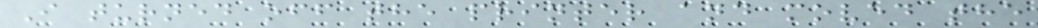I turned off the printer and moved the
